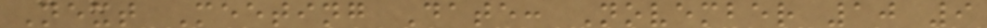Next Meeting Date: November 10 9
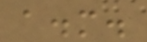a.m.
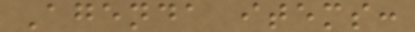Agenda items:
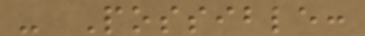- Possible:
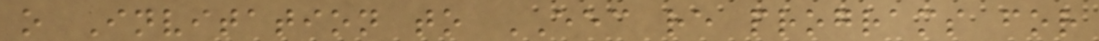o Invitation to EEC re programs for
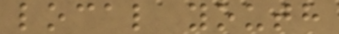local youth
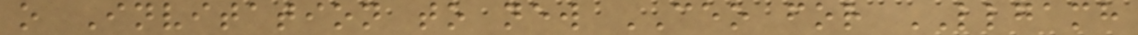o Invitation to new CEO for LLGAMH
